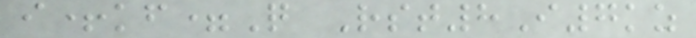i+kf=Q Rst8I7kz
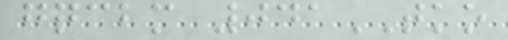gqcbm 041TKO
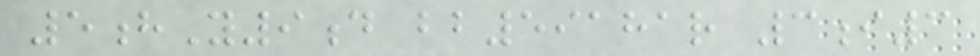5hY9d bb59181r 3i3
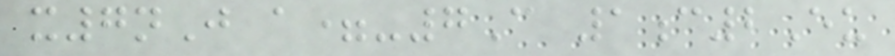x7nJ a=-7C 1c2Eu
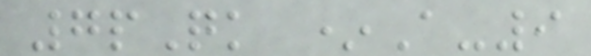7pQk *A-9
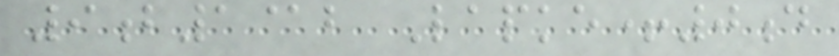9b1@b Lapke+0d
